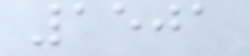1501
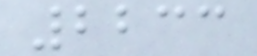2233
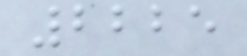2225
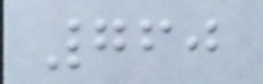760
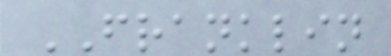FRANKLIN
